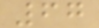67
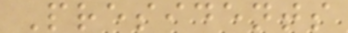Presidents
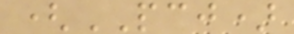(PCJ)
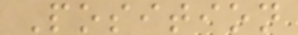Position
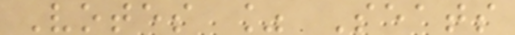Votes % Seats
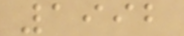1992
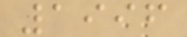1996
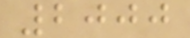2000
